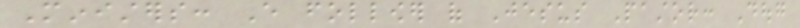Ministers: Every follower of Jesus Pastor: Doug
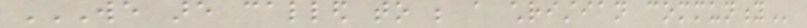WE ARE CALLED TO BE A CHRISTIAN COMMUNITY
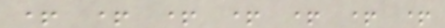+ + + + + + +
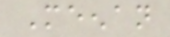Meenan
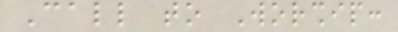Call to Worship:
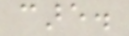care.
